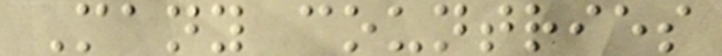Many countries
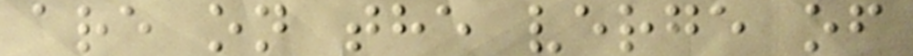are on the verge of
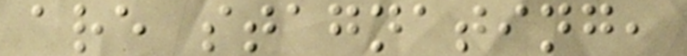are stagnating,
